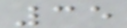35
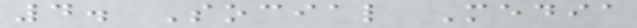4. Social Media
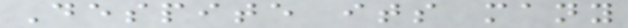Despite its many
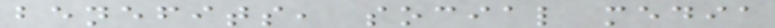benefits, social media
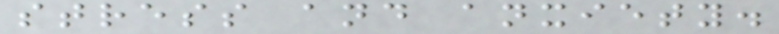stress and anxiety.
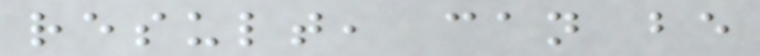result, can be
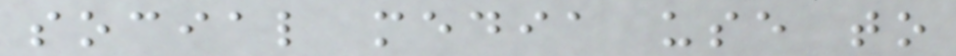social media use to
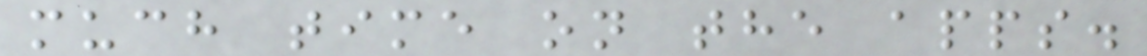much time on the apps.
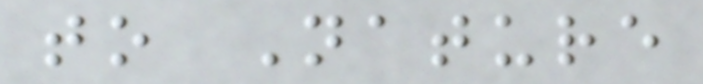to Nature
